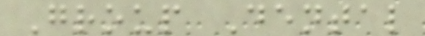Group Dental
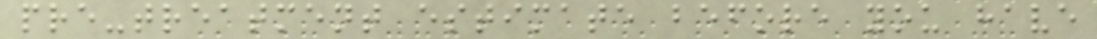pre-treatment estimate before you have
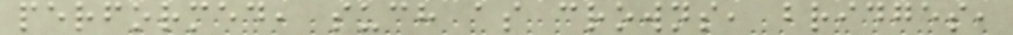performed, such as crowns, bridges,
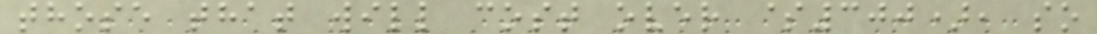those that will cost over $300), so
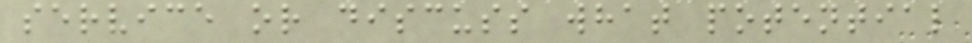service or discuss what potential
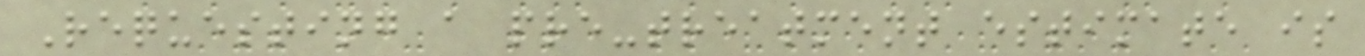Requesting a pre-treatment estimate is
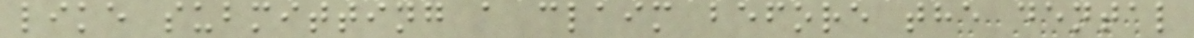like submitting a claim before the dental
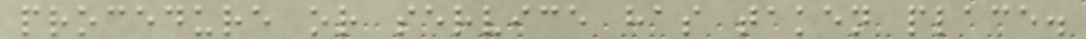procedure or service has taken place.
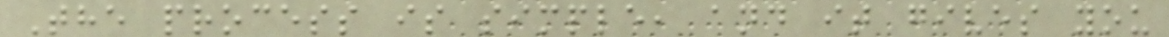The process is simple, and it gives you
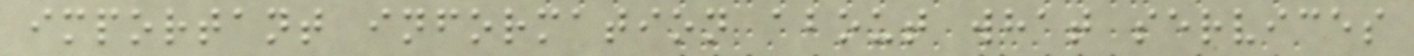important information about what services
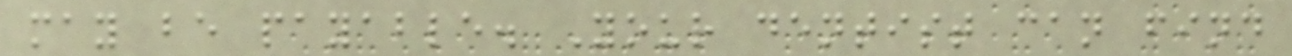may be payable. Your dentist can find
